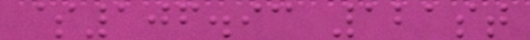$106.93 121st
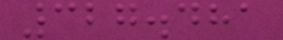327.481
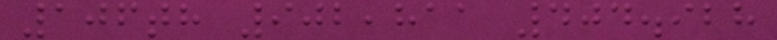106th 902,811 404.928
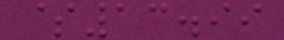$13.99
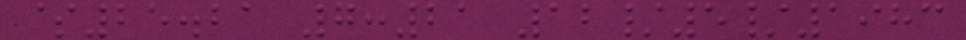$25.21 7:21 12/5/1983
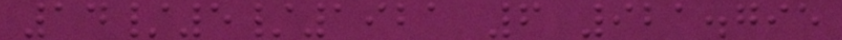14/5/1921 6 921.795
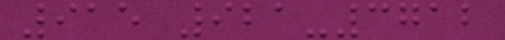915 921-3712
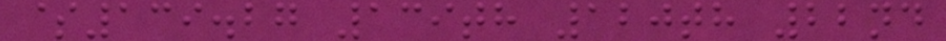$139.27 139th 120th 22nd
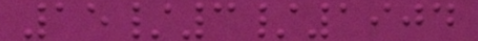15/3/1904
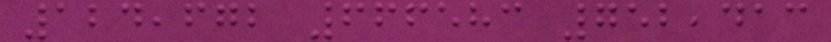124,672 666583 752,413
